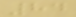84
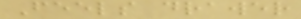Feels drawer
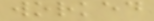worked
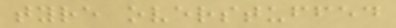tyre overstuffed
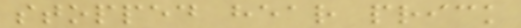stopped hear prick
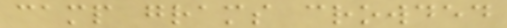camp grams crowded
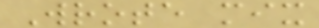Wrote mix
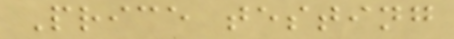Price testing
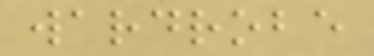wardrobe
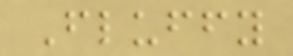Fluffy
